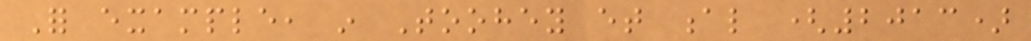For example, in Toohey et al (2013)
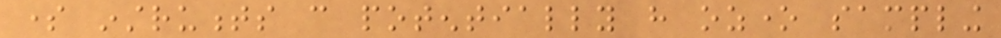some instruments can potentially have ozone sampling
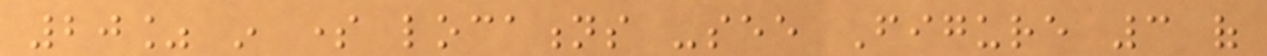20% in some locations -see Figure 3 of
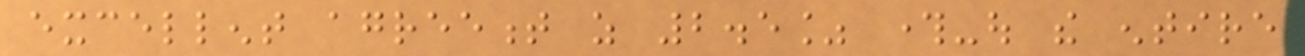excellent agreement as 2.5% through-out the entire
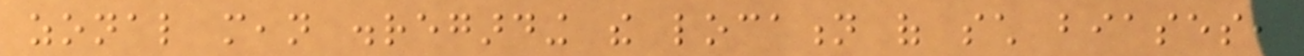zonal mean disregarding the location of such biases,
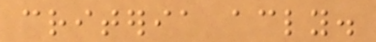criteria accordingly.
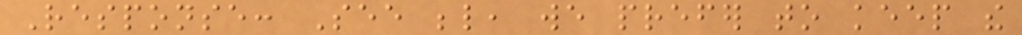Response: See below, we prefer to keep the
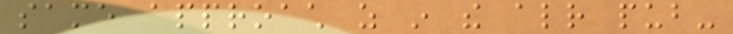same approach as in the already pub-
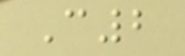C2
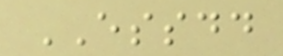ESSDD
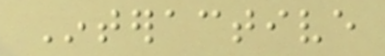Interactive
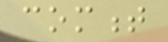comment
